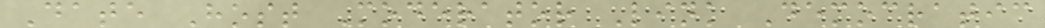Date Host Moderator Link Democratic
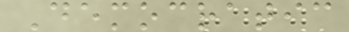Democratic
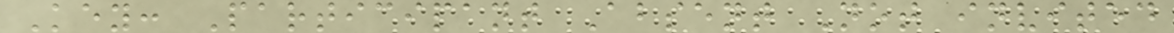Key: Participant Absent Not invited
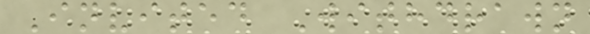Invited Withdrawn
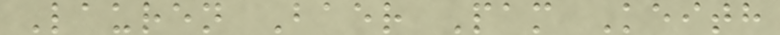Lauren Baer Pam Keith
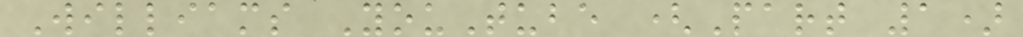Williams YouTube (Part 1)
